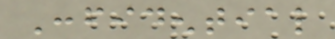Confidential
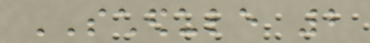SCHEDULE 2
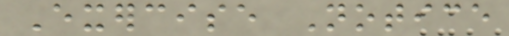Exercise Notice
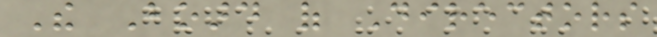The Board of Directors
